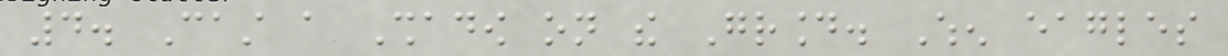4. Cast a Shadow on the Ground. When eagles
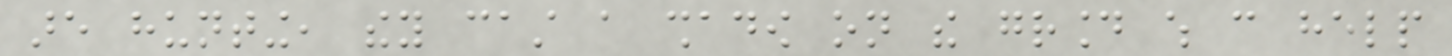are hunting, they cast a shadow on the ground which can help
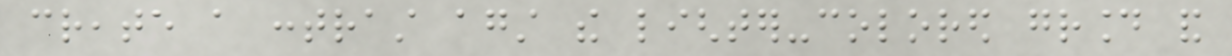create a contrast against the lighter-colored ground and
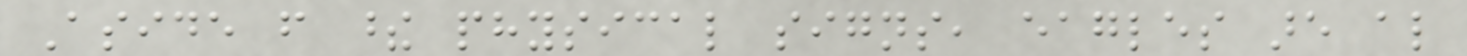Aside from these physical signs, eagles are also
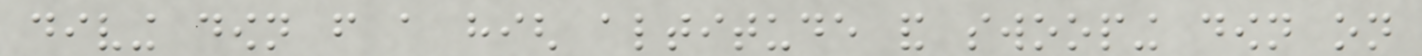diving down from a high altitude and swooping down on
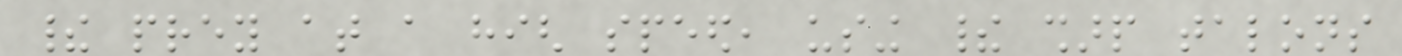their prey at a high speed, using their sharp talons
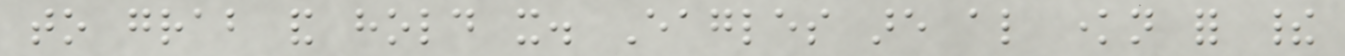to grab and hold it. Eagles are also known for their
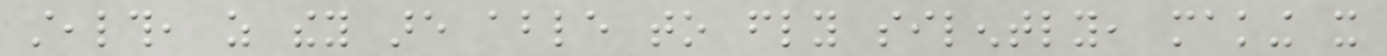stealth, as they are able to fly silently, making it
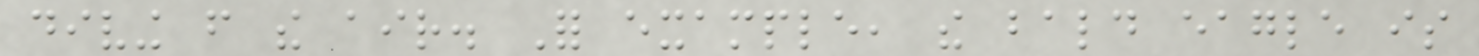diving from the air. For example, the bald eagle is
